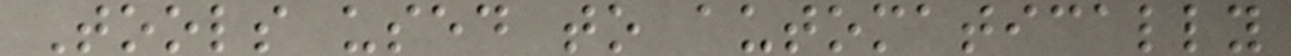Tools used to automatically
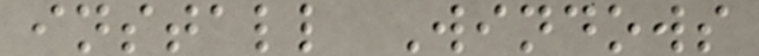install Windows
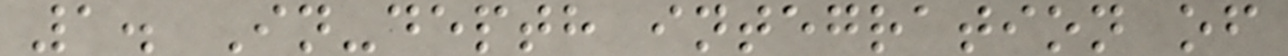1. In-depth integration of
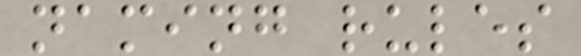naming rules
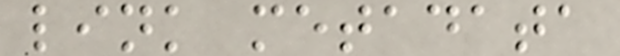link metadata
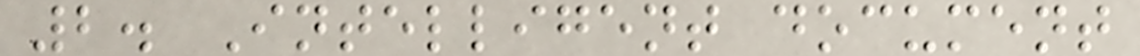2. Intelligent document
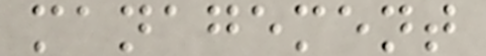management
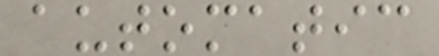automatic
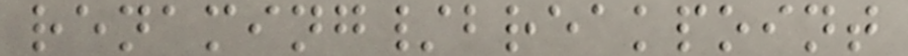renaming/breakpoint
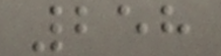258
